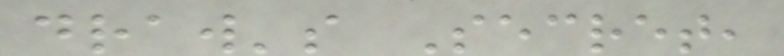draw's Secret,
